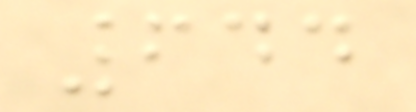644
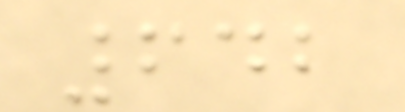642
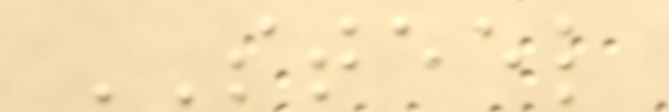STEEL
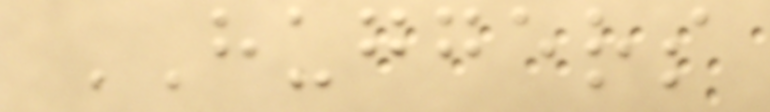HUGGERS
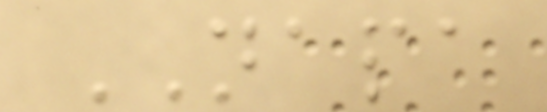NAPA
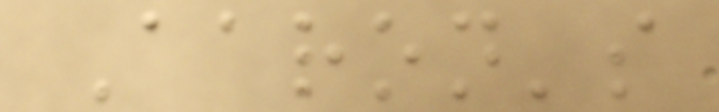Aaron's
